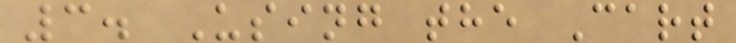3. Using the Cart
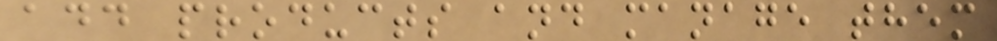add products and manage them
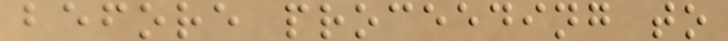before proceeding to
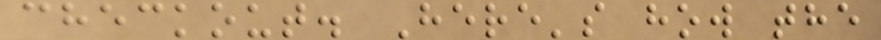checkout. Here's how the
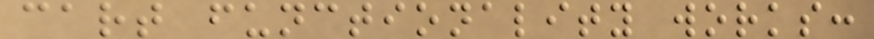cart functionality works:
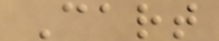Cart
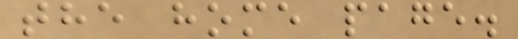the home page.
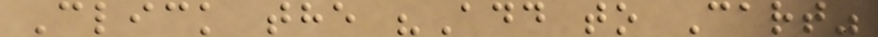Click the "Add to Cart"
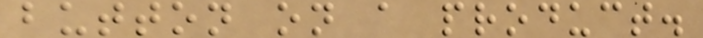button on a product.
